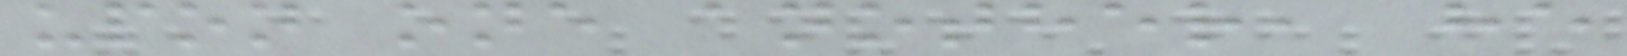upon one another, he
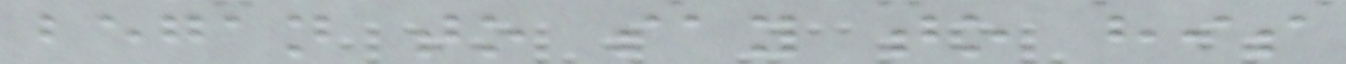began to say to his
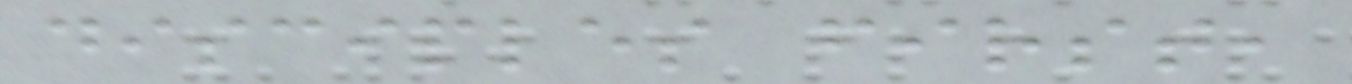disciples first,
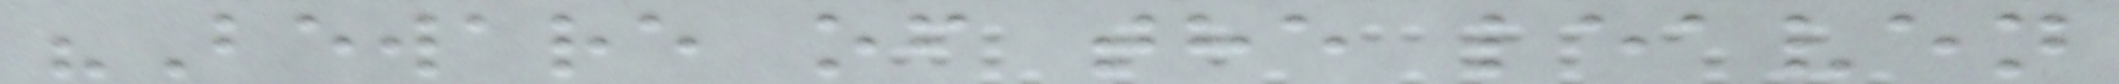"Beware of the leaven
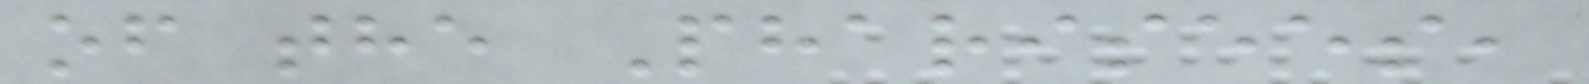of the Pharisees,
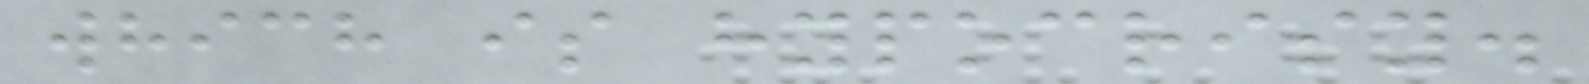which is hypocrisy.
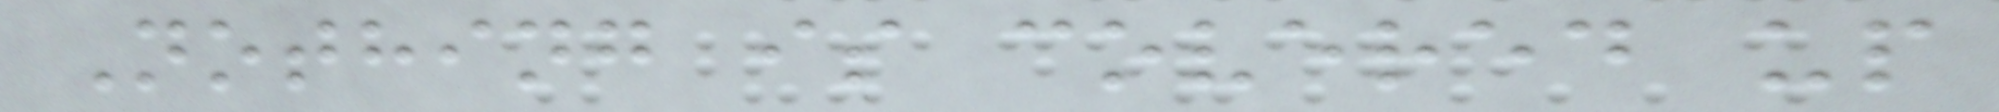Nothing is covered up
